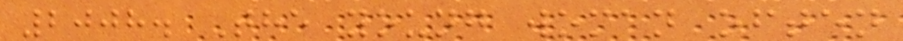2008. The young woman often
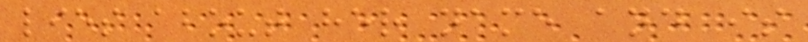lies about her name and is
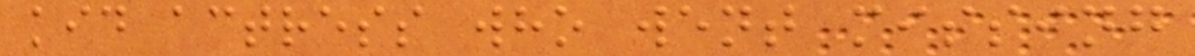kid actress who went missing
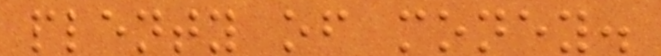plenty of money.
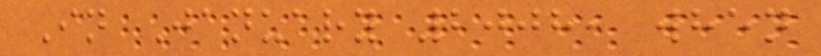In January 2008, when
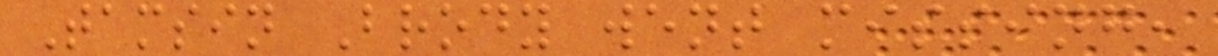Tamsin Brody went missing,
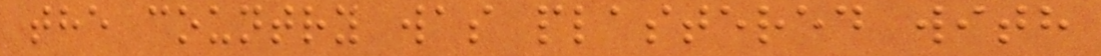the country was plastered with
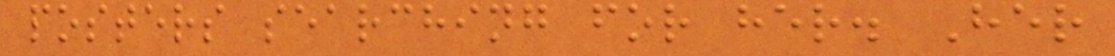posters searching for her. Her
